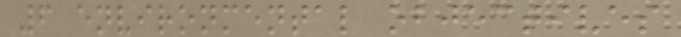6 environmental objectives
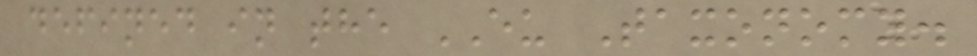defined in the EU Taxonomy.
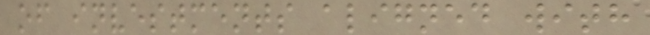of investments aligned with
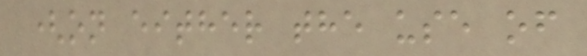(on either the use of
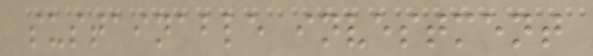sustainable investment
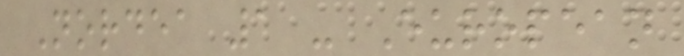Nordea 1 - European
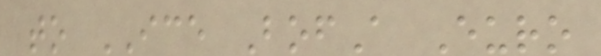to ICE BofA Euro
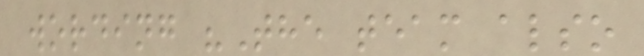wording "The team also
